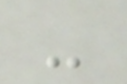-
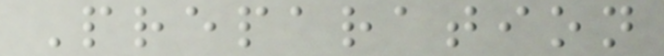Preparation
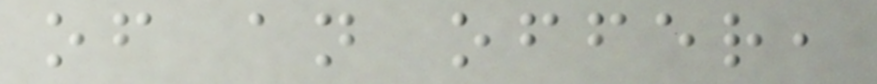of an offer,
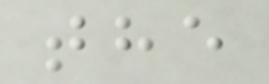the
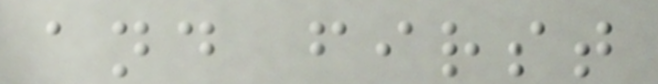and first
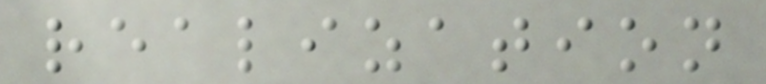realization
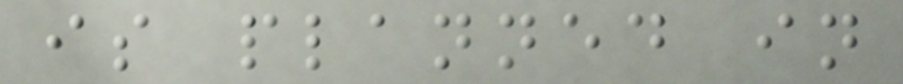is planned in
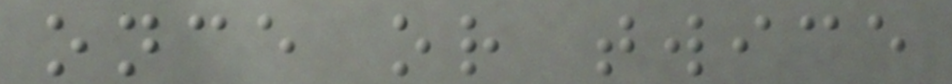once or twice
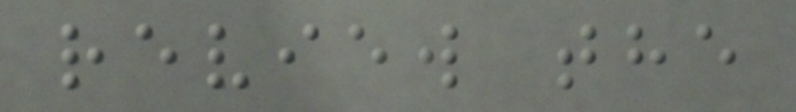review the
